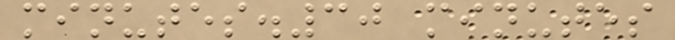minutes.30 minutes
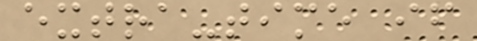extra-time if
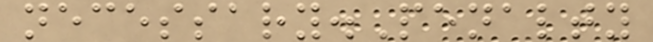necessary.Penalty
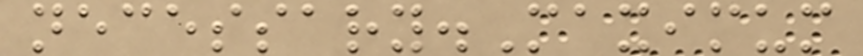necessary.Maximum
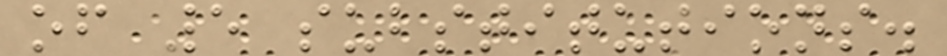of 5 substitutions.
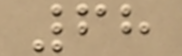68
